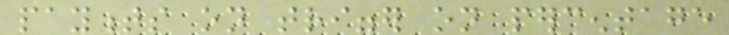payments on trigger on percentage
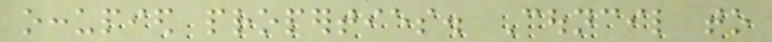occupied properties. Council to
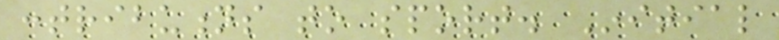contributions to sport. Initial
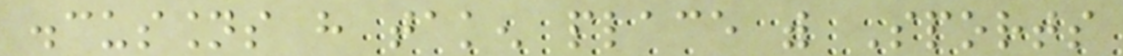discussions have taken place with Sports
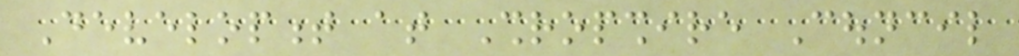Development at Shropshire Council
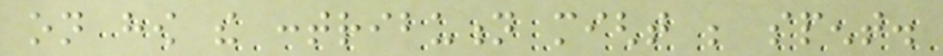on how the contribution might be spent.
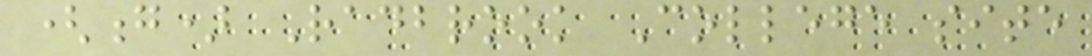(g) Radbrook College site
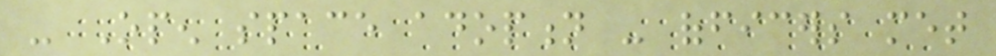- Open space adoption - officers met
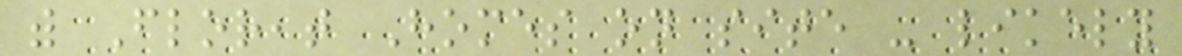with Floreat Homes on site - likely
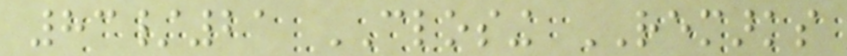83/21 CLOSING REMARKS
